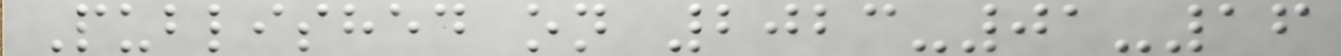Published on 2023-01-16
